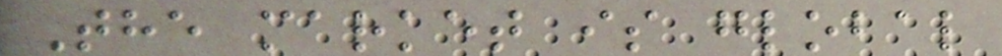The market is global
